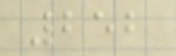252
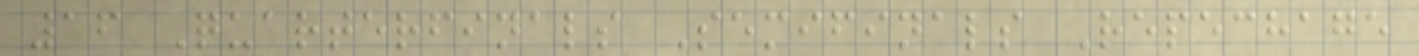16 Quarterfinals Semifinals Repechage
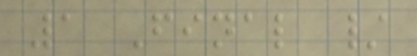1 Final /
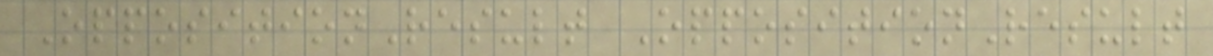OppositionResult OppositionResult
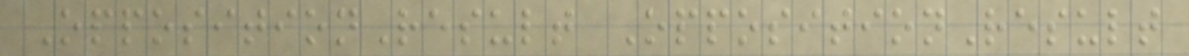OppositionResult OppositionResult
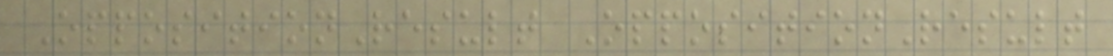OppositionResult OppositionResult
